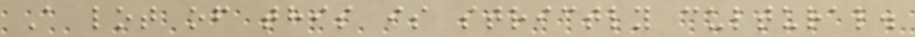A lot of this is strictly cultural.
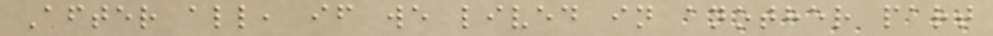After all, if we lived in another part
